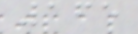165
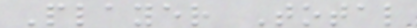Player Total
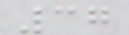37
